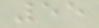55
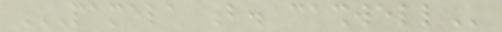PAMELA B. CASHWELL
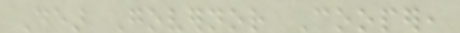Dear Governor Cooper,
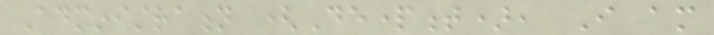Administration (Department), I am
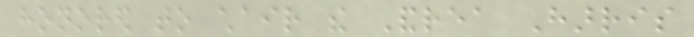honored to chair the Andrea Harris
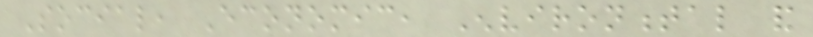Social, Economic, Environmental and
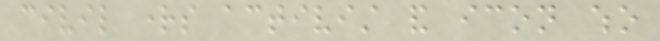civil rights activist and icon who
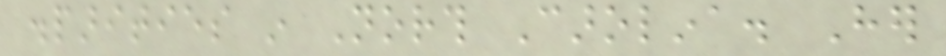disparities in North Carolina. Her
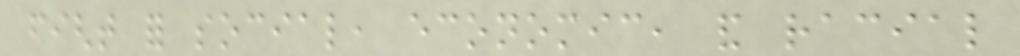fight for social, economic, and racial
